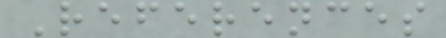References
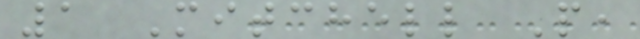1 Mitchell P,
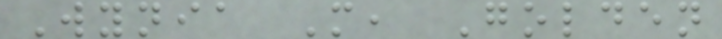Wynia M, Golden
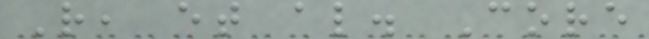R, et al. Core
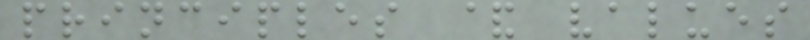principles & values
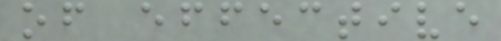of effective
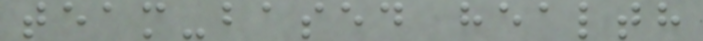team-based health
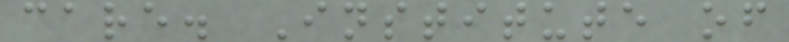care. Institute of
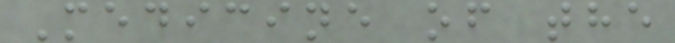Medicine of the
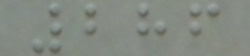286
